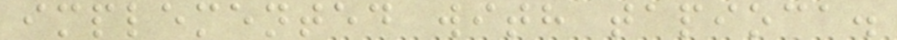implemented with tapioca.
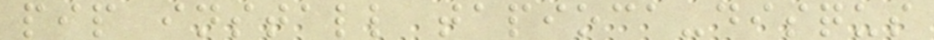pip install tapioca-disqus
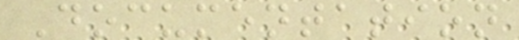Documentation
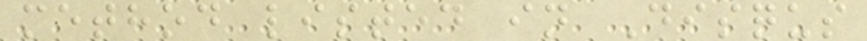method listed in Disqus
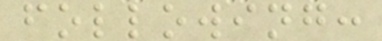following:
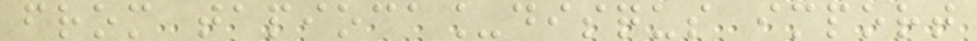from tapioca_disqus import
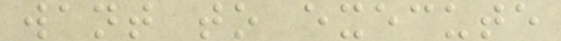want to execute
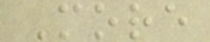More
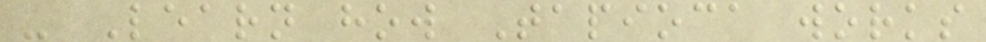- Learn how Tapioca works
